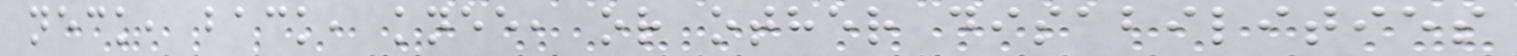neck, back, knee, or other disabilities
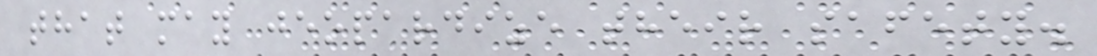that may jeopardize their safety.
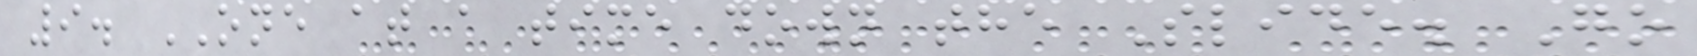9. ONE at a time down the Slide. Go
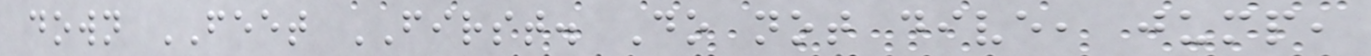down FEET FIRST. Do not dive, jump,
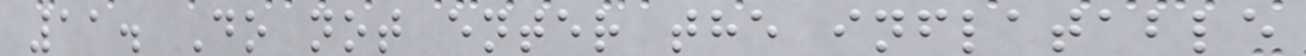11. Do not enter the inflatable
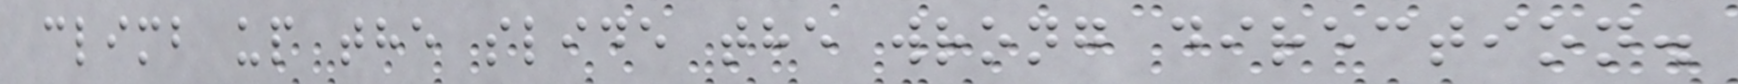climb up the slide the wrong direction.
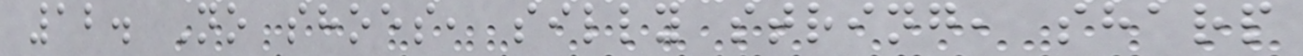12. No shoes, silly string, sharp
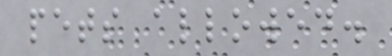pets allowed.
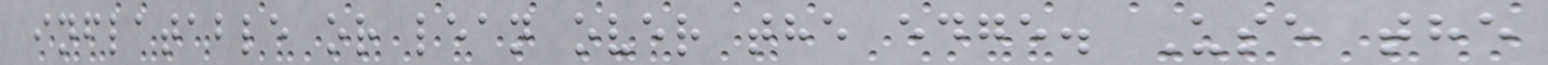inflatable or lean over the edge. Use the
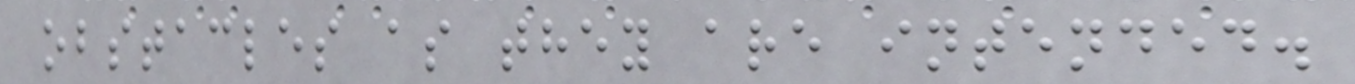obstacles as they are intended.
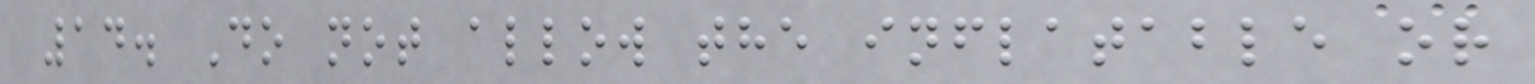14. Do not allow the inflatable or
